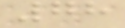78
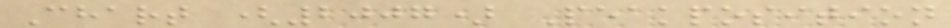Chart (2007) Peakposition
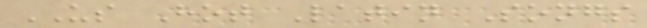US Hot Latin Songs
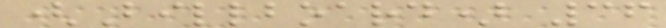(Billboard) 36
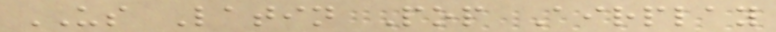US Latin Pop Airplay
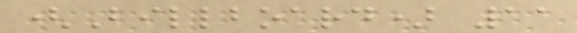(Billboard) 11
